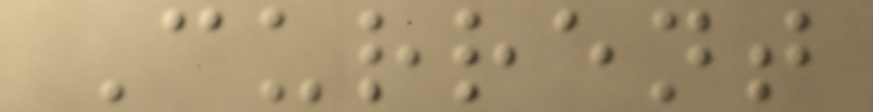Current
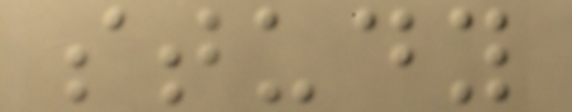study
